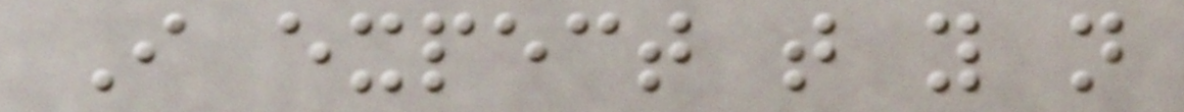I expect that you not
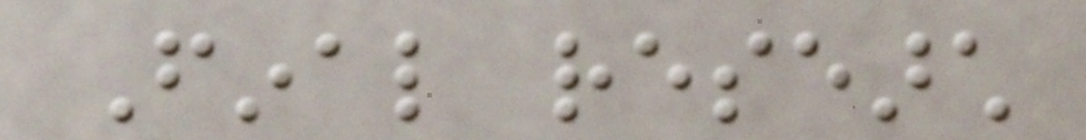Final research
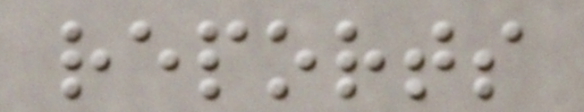reports
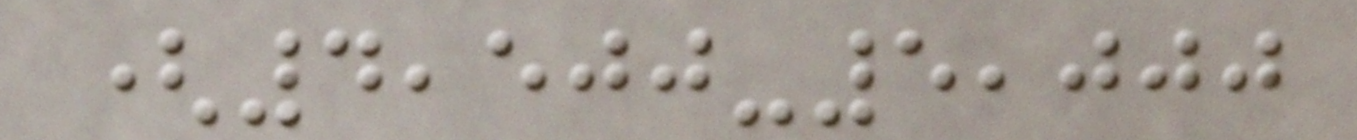(4,500-5,000
